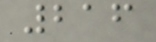216
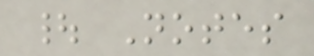| Notes
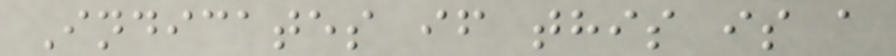Indicates if this is a
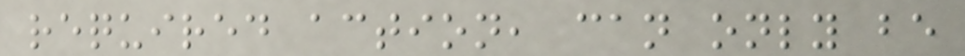required action, can only be
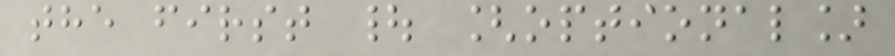the first | [optional]
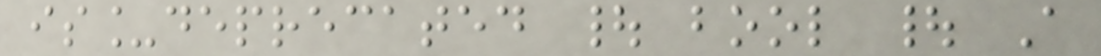is_deprecated | bool | A
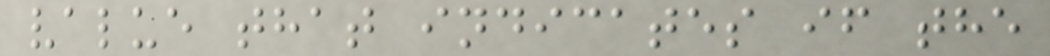value that indicates if the
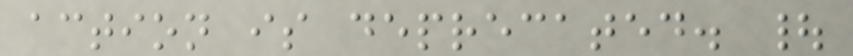action is deprecated. |
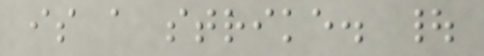is a strike. |
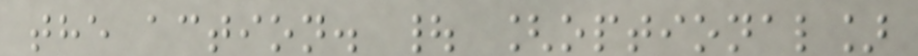the action. | [optional]
